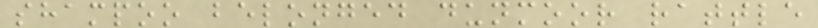shampoo belonged dunmoor rattle
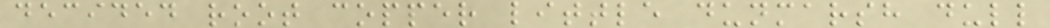decided root copper little dunmarsh dull
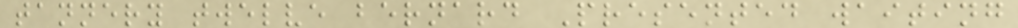tannery twelve bernard Presented waiting
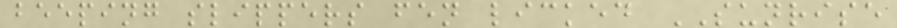beeping slippers fen licked SUNRISE
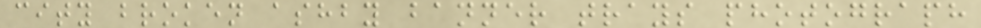city broken ashby banner trays photograph
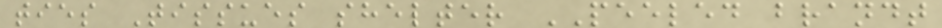ties Tissues shelter PEELED brandt
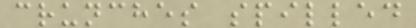crunches spilled
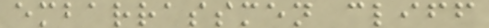embarrassmen cliff
